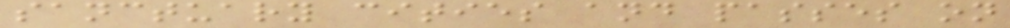sanctuary cities and passes on
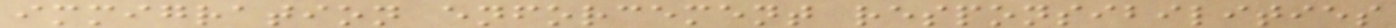immigration enforcement responsibilities
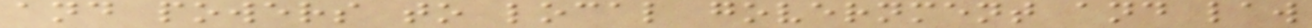and powers to local government and law
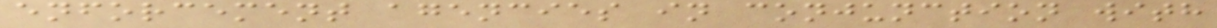enforcement agencies in conjunction with
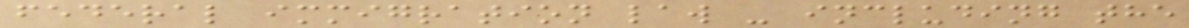federal immigration law - including the
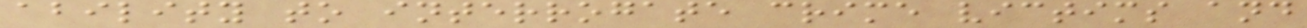ability to interrogate crime victims and
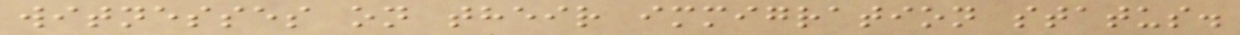witnesses on their immigration status.
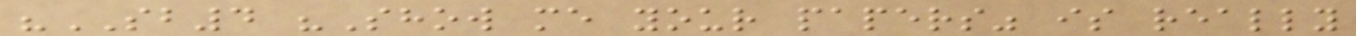"SB4 "Show me your papers" is really
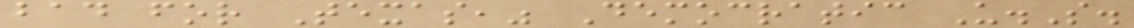bad for Texas," Democratic U.S.
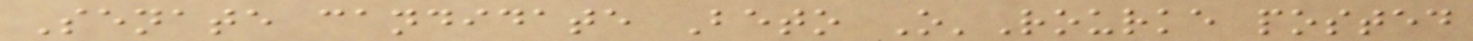Senate candidate Beto O'Rourke posted
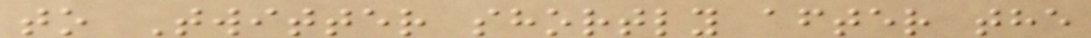to Twitter shortly after the
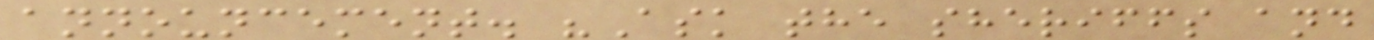announcement. "Ask the sheriffs and
